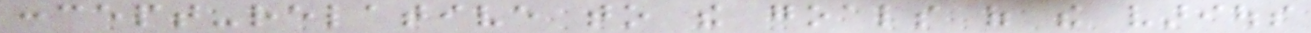concept-relative to the goals of the various
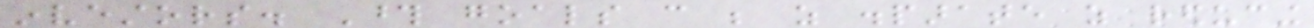investors. Those goals can be as disparate as reducing
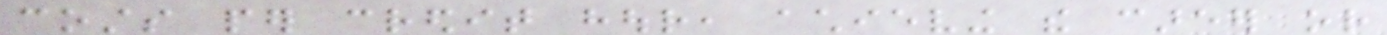costs per credit hour, achieving the career or
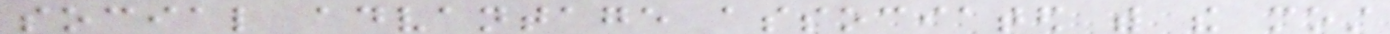social advantage associated with the most
